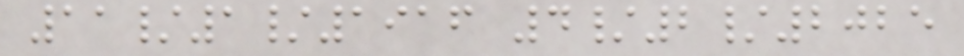11/1/1916 4/2/2025
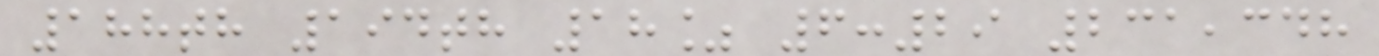188th 194th 18% 6:29 231,348
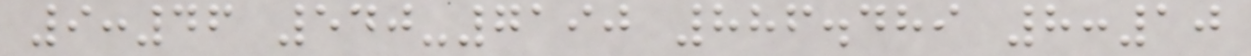9:46 540-7190 886.489 8:10
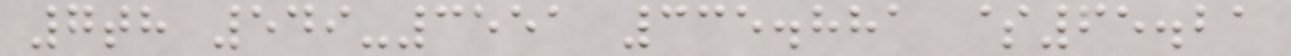7th 549-3551 335.881 $65.21
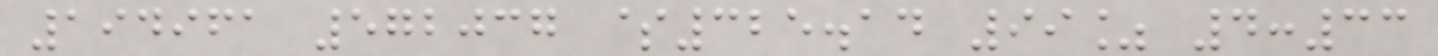194961 572037 $325.14 99% 4:33
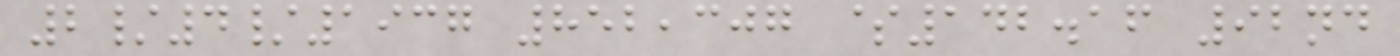2/4/1937 852,307 $142.16 92nd
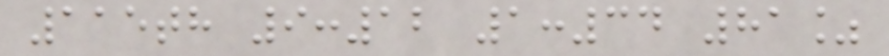115th 9:12 1:34 81%
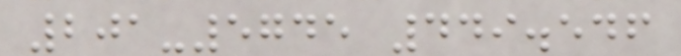201-5745 449.546
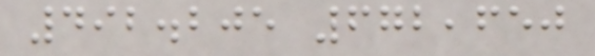492.205 672,650
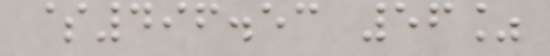$496.53 56%
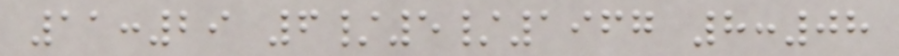11:29 6/5/1967 8:08
